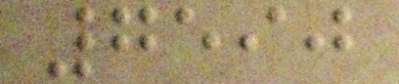7590
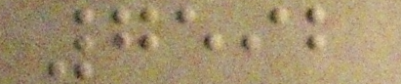7592
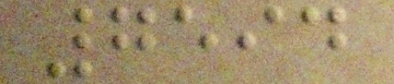7594
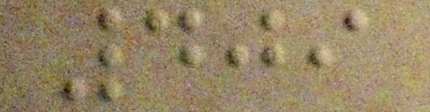409
